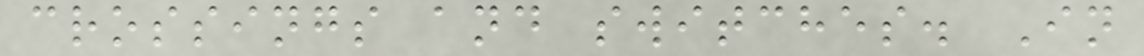crossings and switches. In
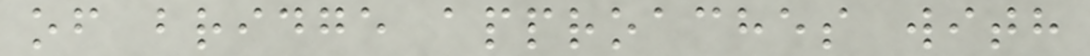of bridge approaches with
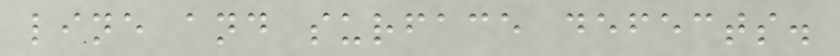line and surface defects.
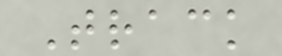Track
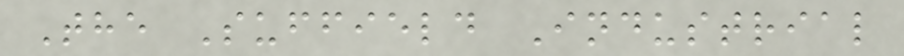The Suffield Industrial
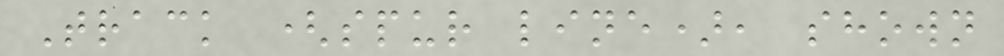Track (spur line), shown
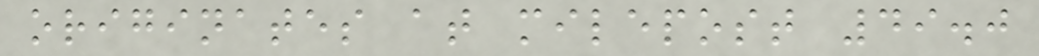originates at milepost 49.0
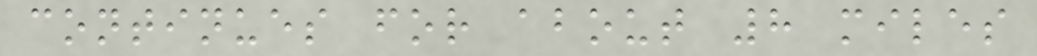continues for about 8 miles
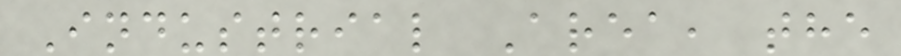Industrial Area, the
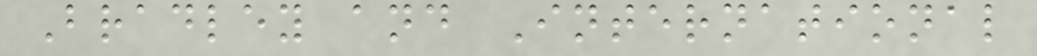Bradley and International
